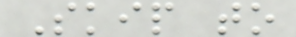Skip to
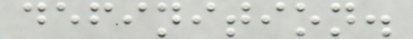definition.
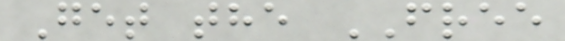Get the FREE
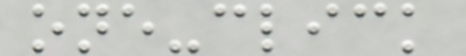one-click
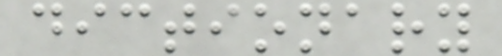dictionary
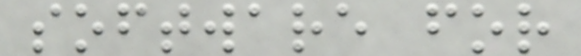software for
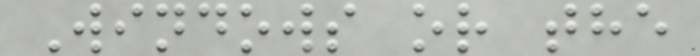Windows or the
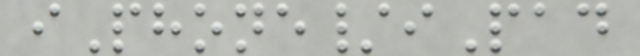iPhone/iPad
